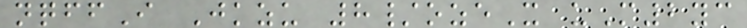nqffI Jkzu 8/ozeX uM2yc
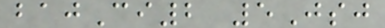bajCi2 5Jsj
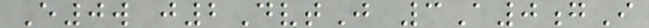E0w j2DvtJ 3A0gI
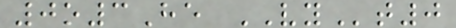0o3He VYt0
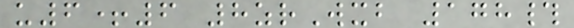u6+6 8zrWxb 178#
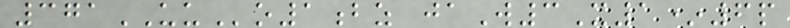371UUo1bz jaW3X1*6p
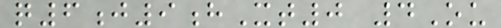q6j9hXt0 4Ou
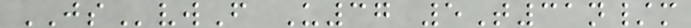JSvwF U37 5T31n/m
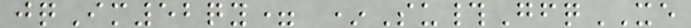jqIm52qy= *Su#GfqXE
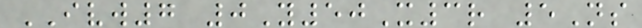IVW7 0Y50X3r 5Ns
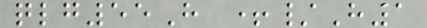qlg55H +/H1
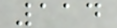114
